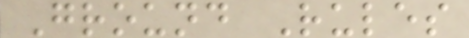Ground Rules
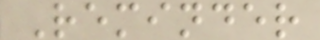Reminder
